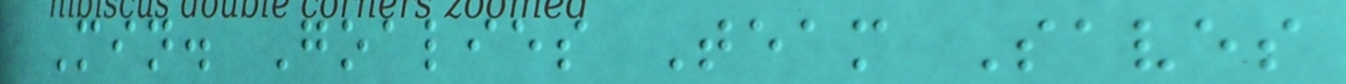Min. Goalies Team Saves
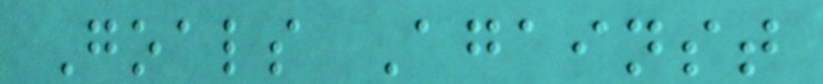Goals Against
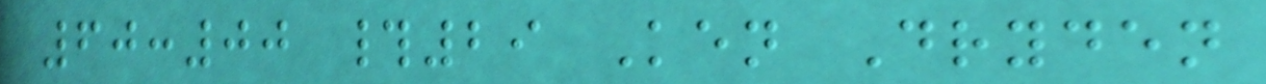60:00 #29 Ken Dryden
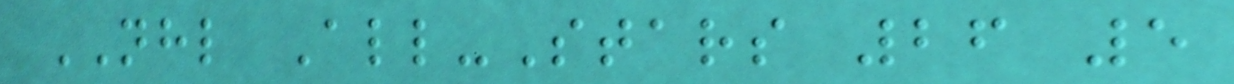NHL All-Stars 26 5
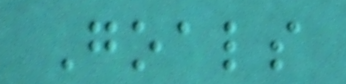Goals
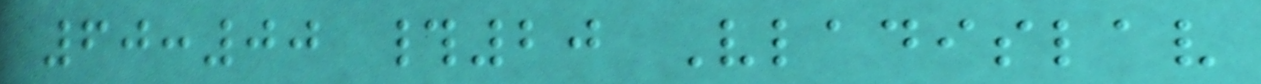60:00 #20 Vladislav
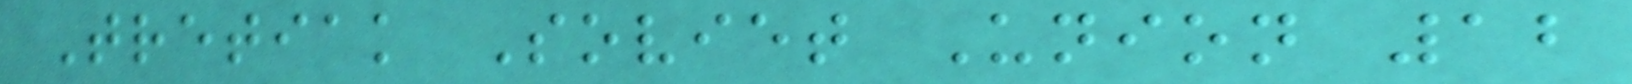Tretiak Soviet Union 12
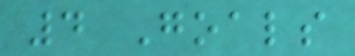4 Goals
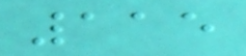115
